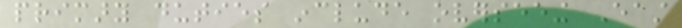primary duties include overseeing East
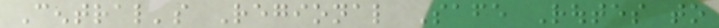Central's Regional Safe Routes to
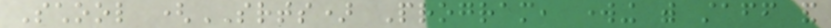School (SRTS) Program, working with staff and
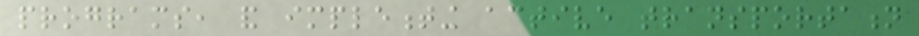programs, and implementing active transportation
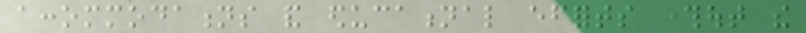accommodations and educational efforts throughout the
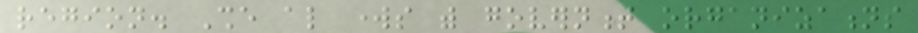region. She also works with government organizations
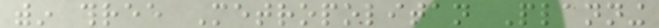within three Metropolitan Planning
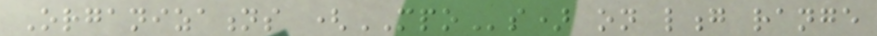Organizations (MPOs) on long range
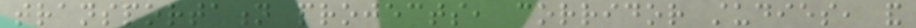transportation projects, corridor studies, and
